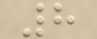8
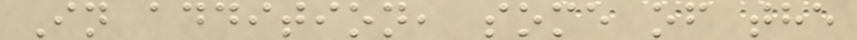In addition, some of the
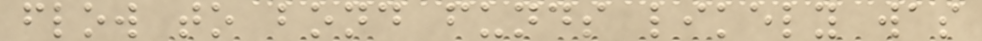flow to bond funds likely was
